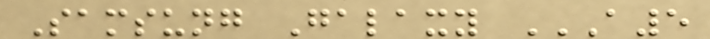Samsung Galaxy A5
